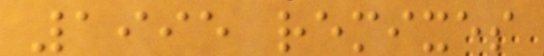1995 remixes
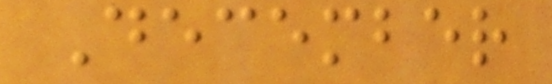December
